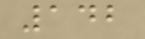142
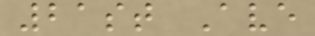21st Ave
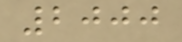2000
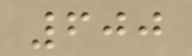600
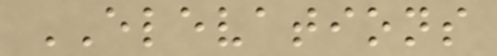ELEVATIONS
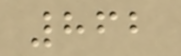862
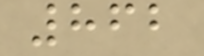862
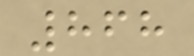868
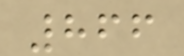866
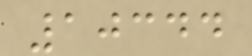10344
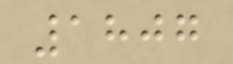1807
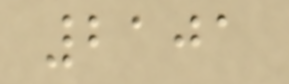2101
